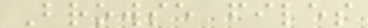Browse files
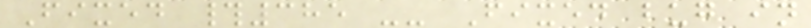Fixed #385 -- Fixed bug in
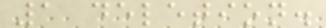1 deletion.
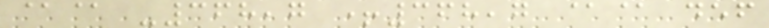@@ -368,7 +368,7 @@ def
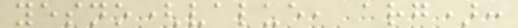yesno(value, arg):
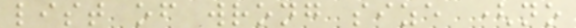list of wrong size (no
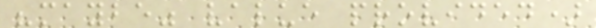"maybe" value provided)
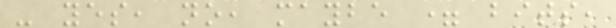- yes, no, maybe = bits,
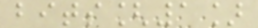bits[1]
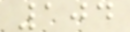104
